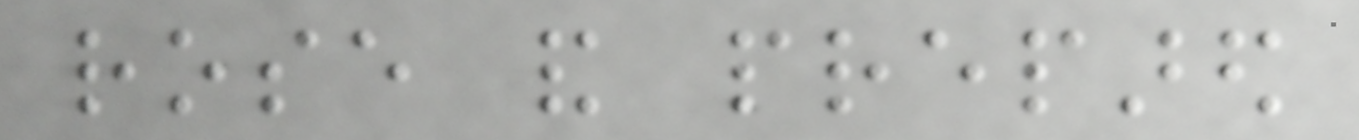rose and prepared
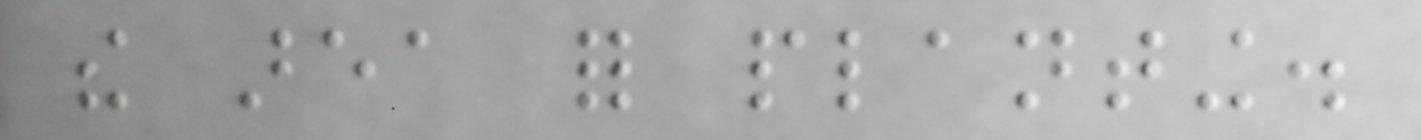the area for planting.
